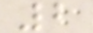2
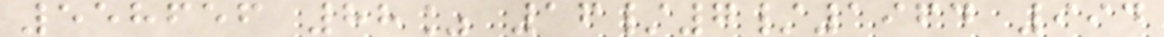558656 88% 16/7/1964 994
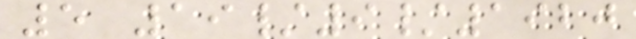5 19/9/1920
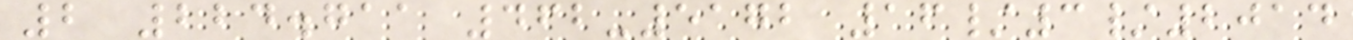2 224.711 462-5172 16/3/2014
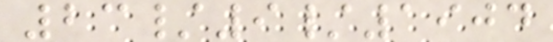23/9/1904
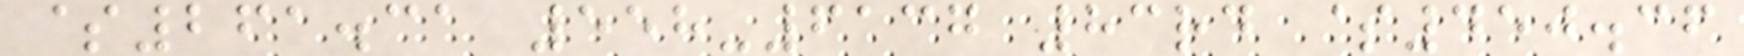$261.31 558-6137 83rd $450.36
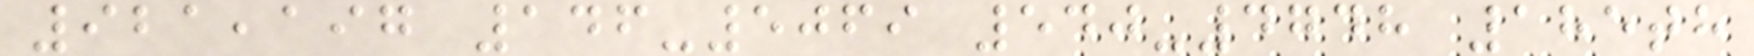921,197 146-5069 540-4748 185th
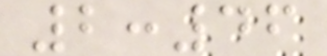2:46
